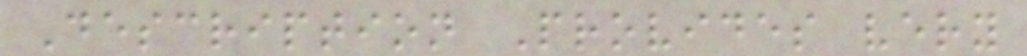Description Provides very
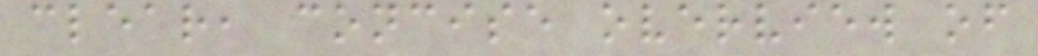clear, concise overview of
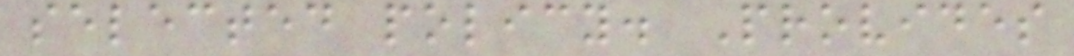selected policy. Provides
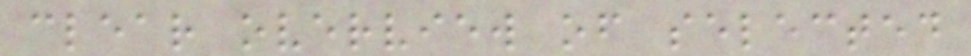clear overview of selected
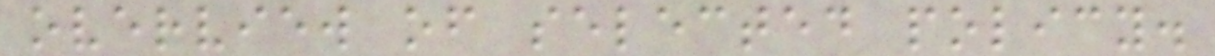overview of selected policy.
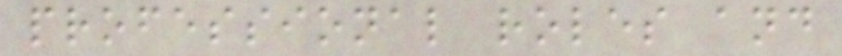professional roles and
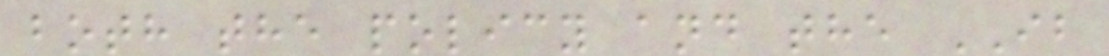both the policy and the IB
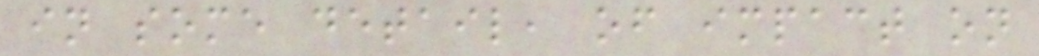in some detail, of impact on
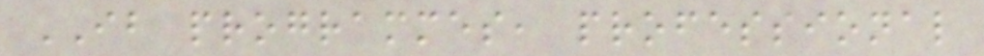IB programmes, professional
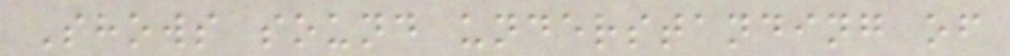Shows sound understanding of
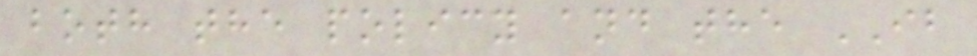both the policy and the IB
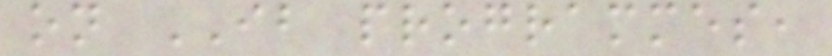on IB programmes,
